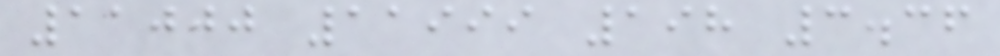11000 11999 198 3.36
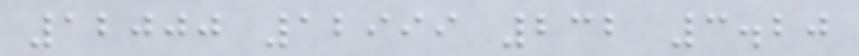12000 12999 232 3.20
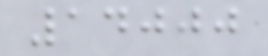14000
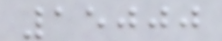15000
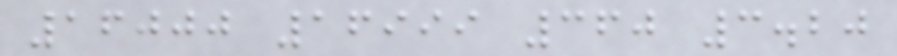16000 16999 360 3.20
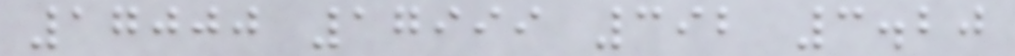17000 17999 392 3.20
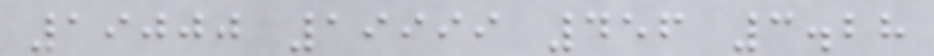19000 19999 456 3.28
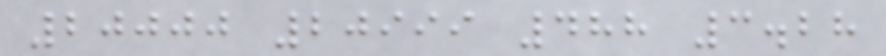20000 20999 488 3.28
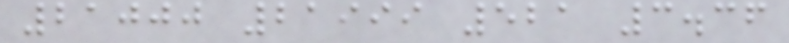21000 21999 521 3.36
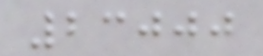23000
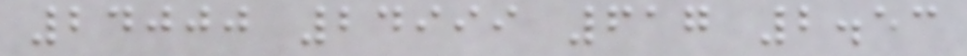24000 24999 617 2.53
